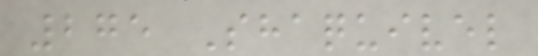275 Shaquivel
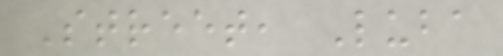Street, Luba
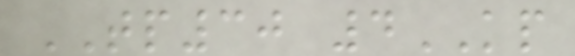TP30 4KP
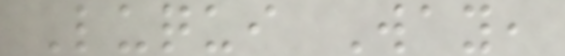Luqui Way,
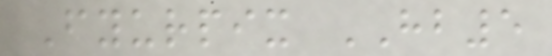Fyurpix HB5
